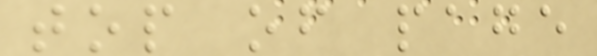top of page
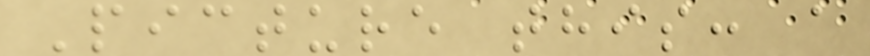Picture this: a
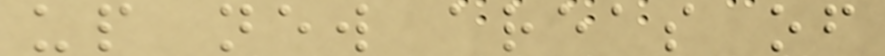up new areas of
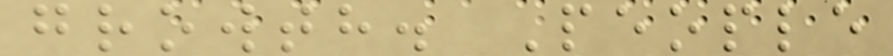growth. People
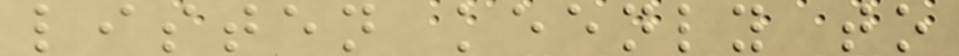listen keenly to
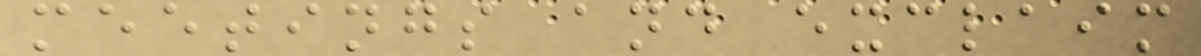meetings and exclaim
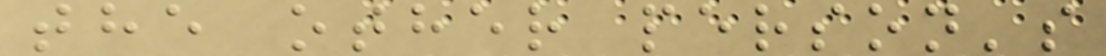the other person's
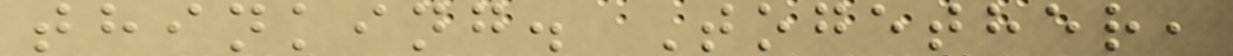thinking. Together,
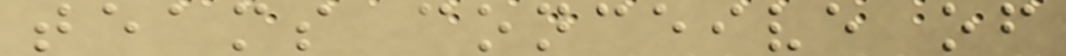teams conceive of
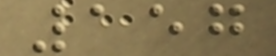157
